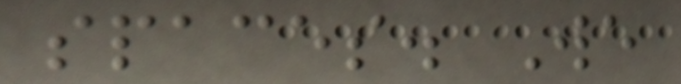spaces. We
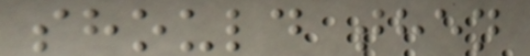should then
